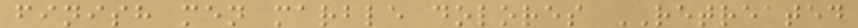finish men marble dolores RETREATED
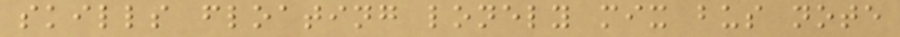skills floating lonely mix bus note
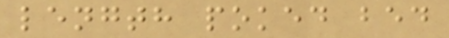length poked bed
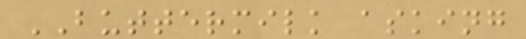BUTTERMILK asking
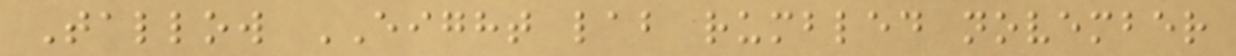Tallow EIGHT lab rumbled november
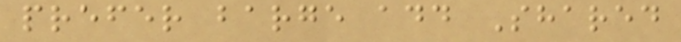prefer barge add Shared
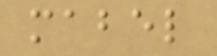mabel
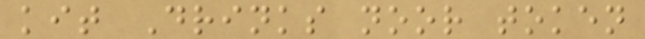kit Drinks noor token
